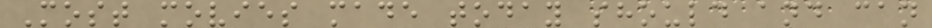Most movies made today should and can
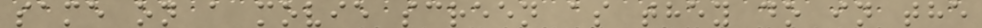same on a movie screen as they do in the
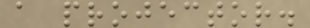a projector.
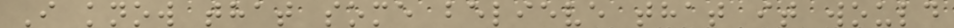I know that some believe that it would
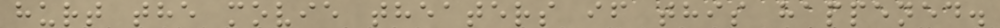hurt the movie theaters if this happened.
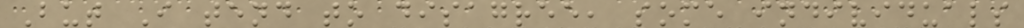But I tend to disagree, some individuals
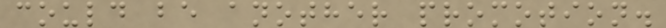could be another promotion.
